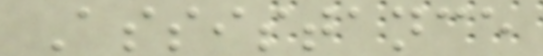Assistance
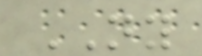NY
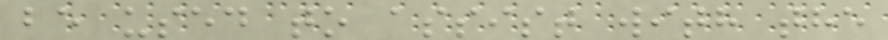be used to assist with the
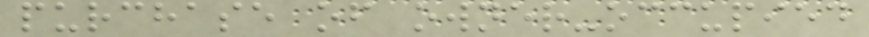purchase of owner-occupied
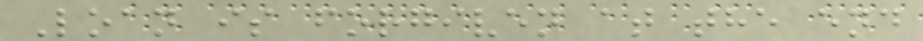Loan is forgiven at the end
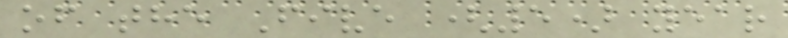of the Five (5) year
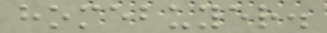homebuyer.
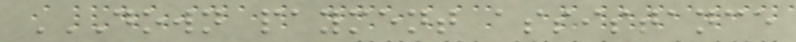DOWN PAYMENT ASSISTANCE
